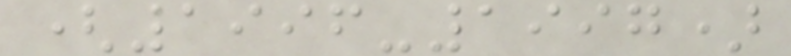(1996-1997)
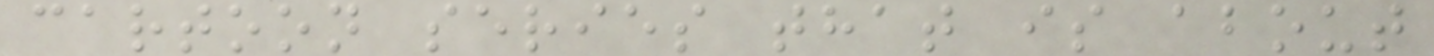cartoon series that is about
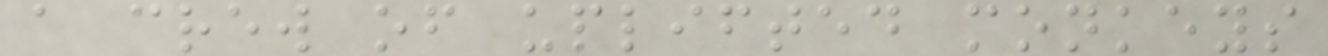a crew of uplifted monkeys
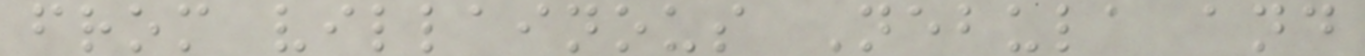from villainous Nebula and
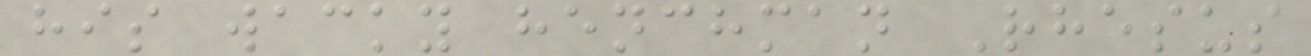his wacky henchman Rhesus
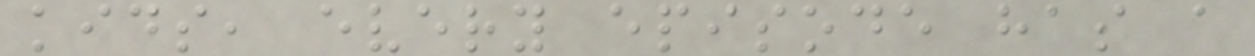kids, every episode has a
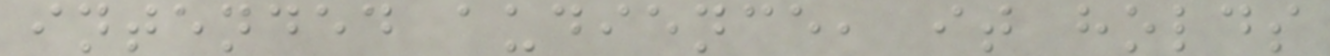intended audience, it holds
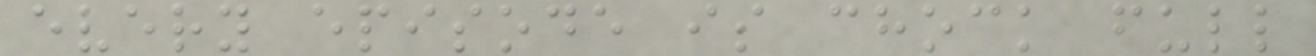every episode is chock full
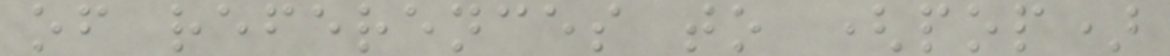of references to (pop)
